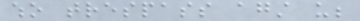who trespass against us;
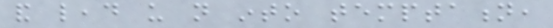and lead us not into temptation,
